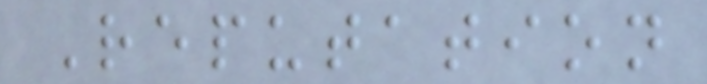Reputation
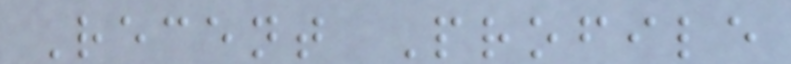Recent Profile
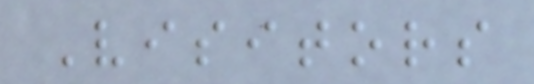Visitors
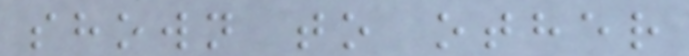shown to other
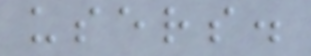users.
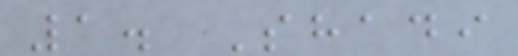1. Shadi
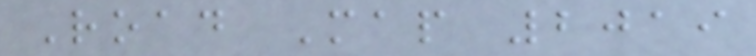Road Map 2019
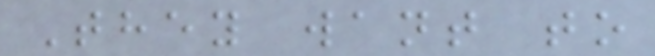They want to
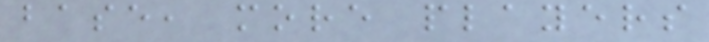base, more players
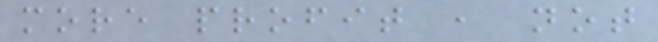more profit , not
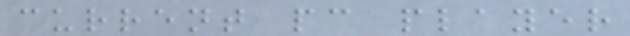current pc player
